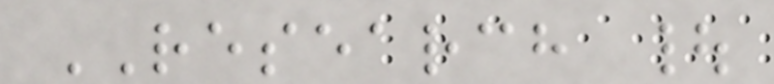RESEARCH |
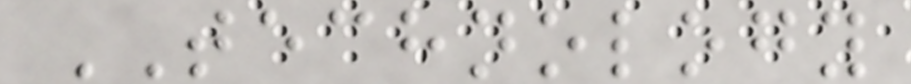TECHNOLOGY
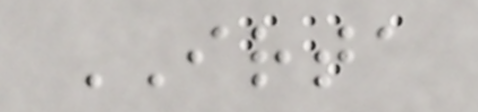IRTA
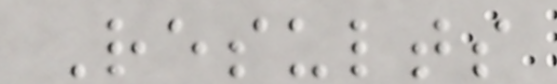Results
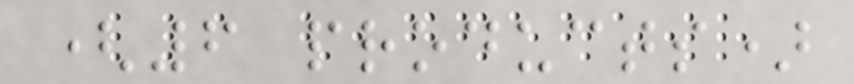(6 products)
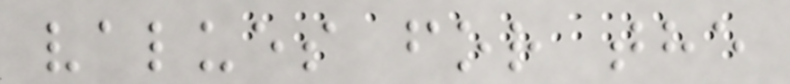values for the
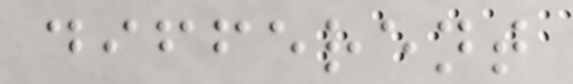different
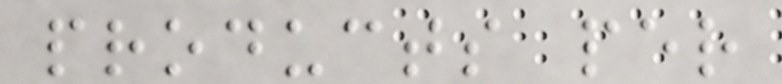products per
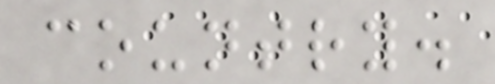country.
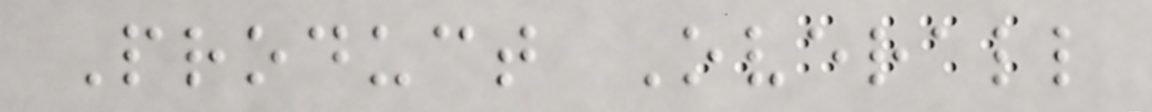Product Overall
